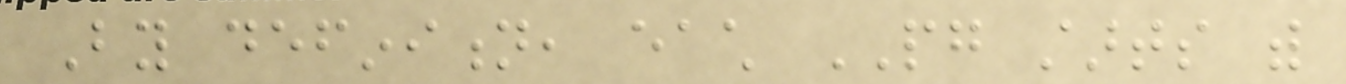By definition, each PG starts with
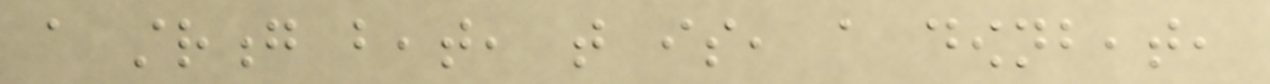a strong beat, that is, a downbeat,
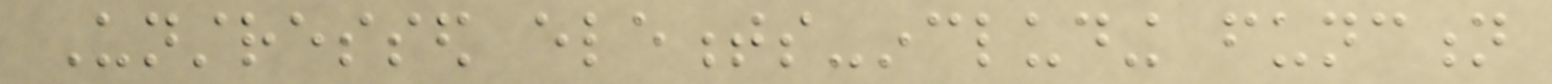Unstressed elements-including function
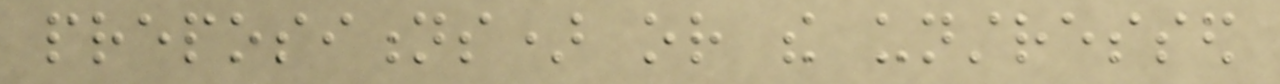prepositions) or the unstressed
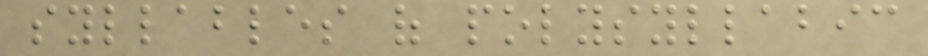syllables of polysyllabic
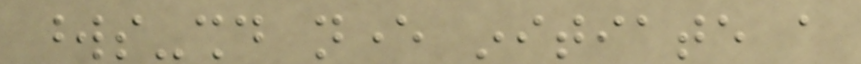words-should never initiate a
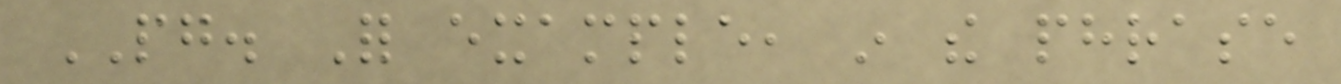PG. For example, in the phrase
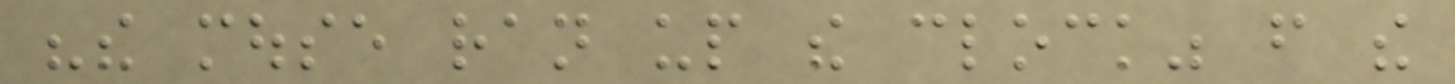"the mouse ran up the clock" from the
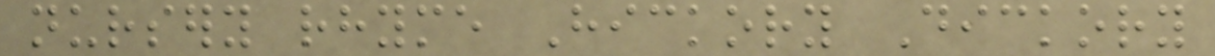nursery rhyme Hickory Dickory
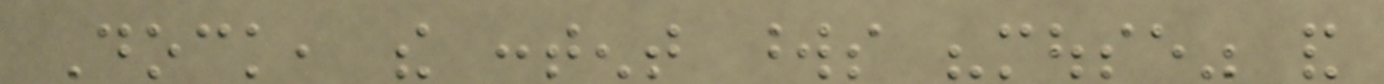Dock, the content words "mouse" and
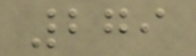279
